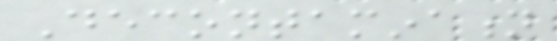Decontamination
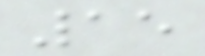15
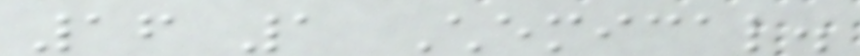16 1 Chemical.
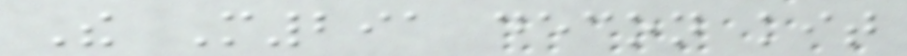The M291 decon kit
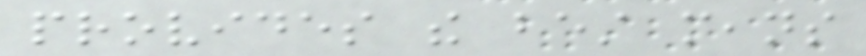provides the best means
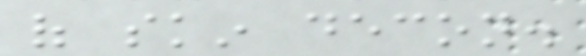of skin decon.
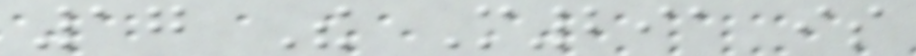17 The M291 is
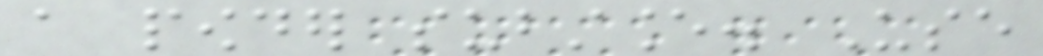a powder substance. Use
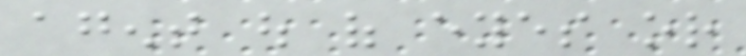agent out of eyes or
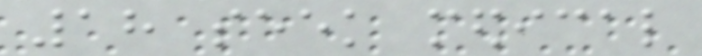18 seek medical
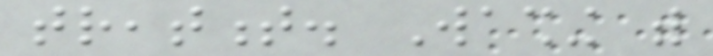treatment. Washing with
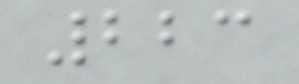223
